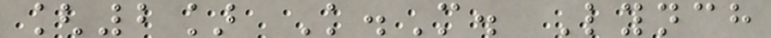[2] K.M. Lynch
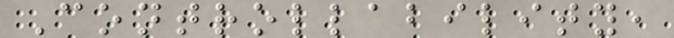Controllability,
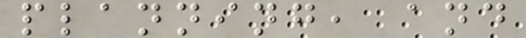planning, and
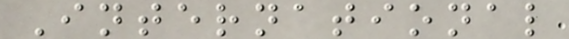International
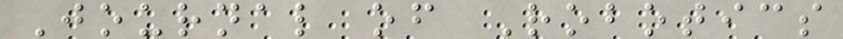Journal of Robotics
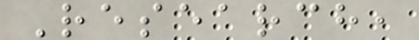Research,
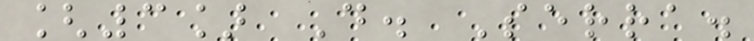[3] D. Serra.
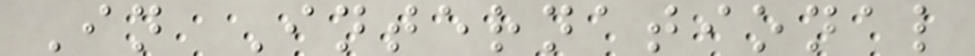In International
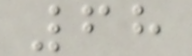68
